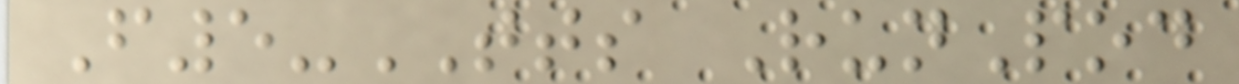F5-TTS RunPod
